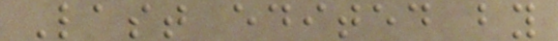Last edited by
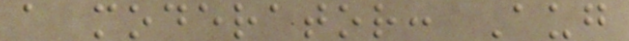a moderator: Aug
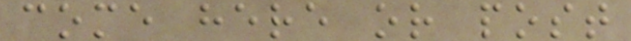come here or post
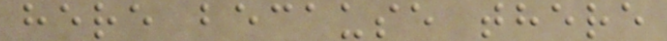here because there
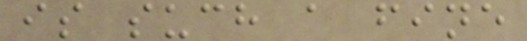is such a fine
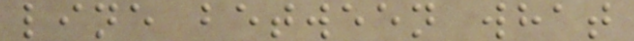line between what
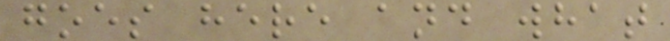goes here and what
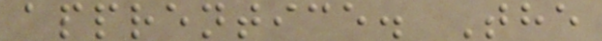apprentice. The
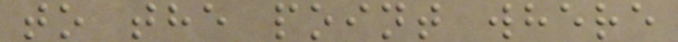to the point where
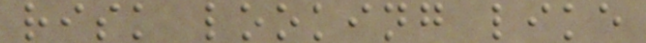risk looking like
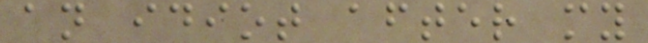an idiot after my
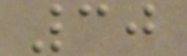30
